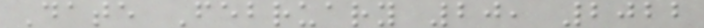Date February 20, 2022
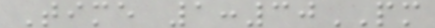Time 1:30PM
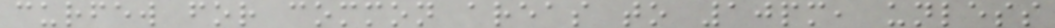curfew for common areas to 10pm, unless
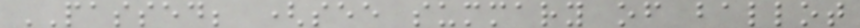PASSED; (see summary of ballot
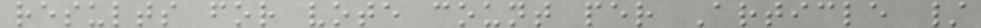results for vote count per Article /
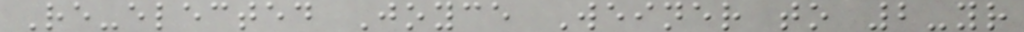Re-elected Joyce Weiner to 2-yr
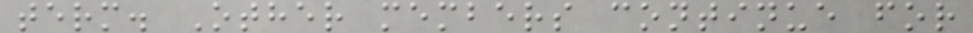term. Other members continue for
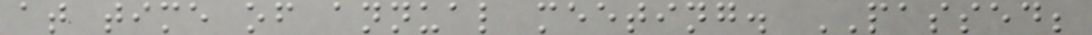at time of annual meeting. PASSED;
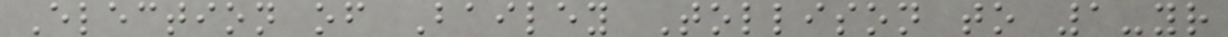Election of Bailey Tollison to 1-yr
